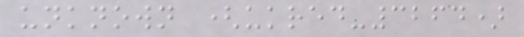unknown (ukred-3264)
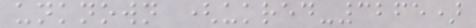unknown (ukred-3265)
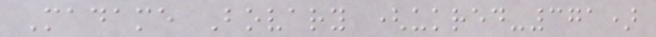Madame Bovary (ukred-371)
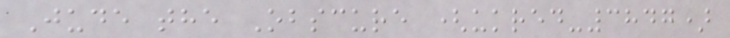Jude the Obscure (ukred-3847)
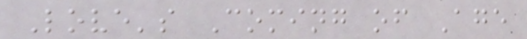Love's Coming of Age
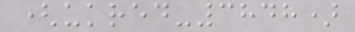(ukred-3848)
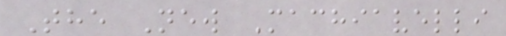The New Machiavelli
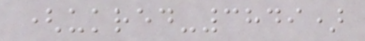(ukred-3849)
